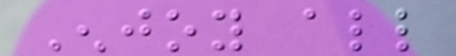Enjoy all
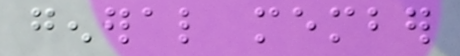general member
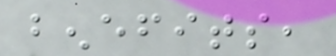benefits,
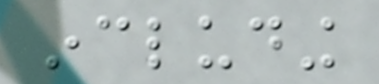including
